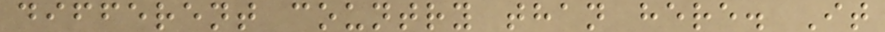different country than here. It
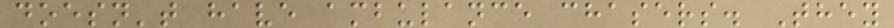doesn't have ambulance chasers. They
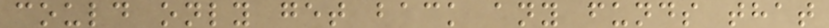could only get back any funds that
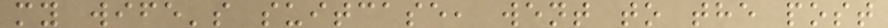my wife's suitcase, went to the post
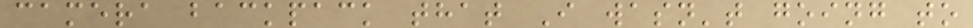camera backpack that I wasn't going to
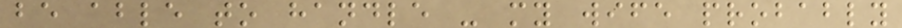be able to handle - my wife probably
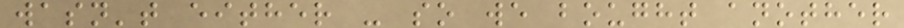wasn't either - so we bought another
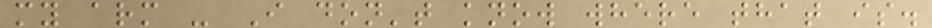my arm - I don't know where that is.
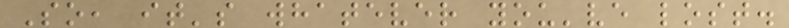So, it's whatever you've lost.
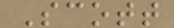Scott
